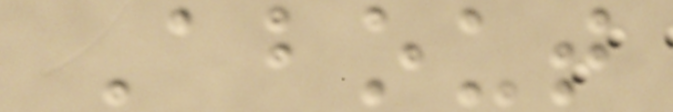About
